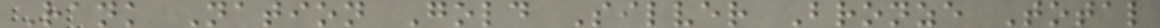Rank Nation Gold Silver Bronze Total
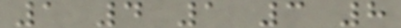1 4 1 3 8
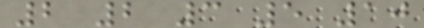2 2 3 5 10
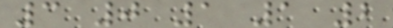3 0 1 1 2
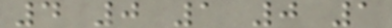4 0 1 0 1
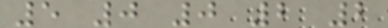5 0 0 2 2
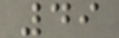49
